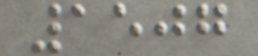1507
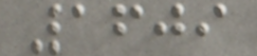1609
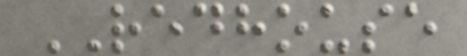REDHOUSE
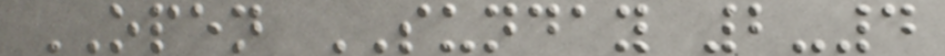OPEN SUNDAY 2-4
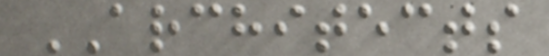ARCHITECTS
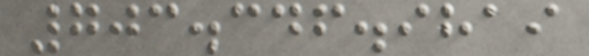703.346.9819
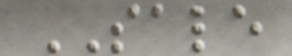SALE
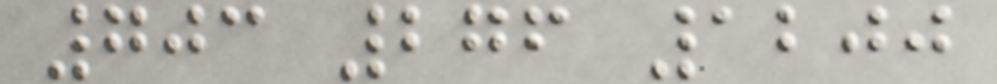703 276 1200
